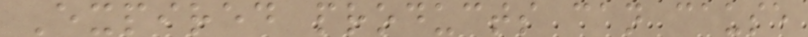Expired products can cause
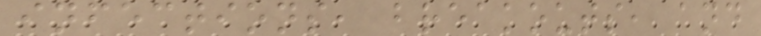infections, breakouts, and
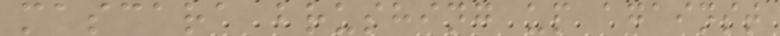mascara brushing up against
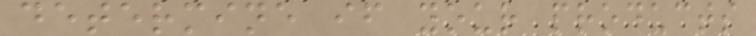determine if your products
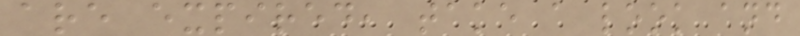are expired, take a look and
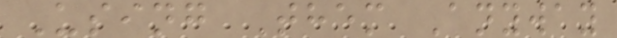Using Them Anyway
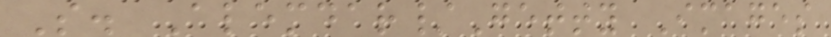S. Alemdar/Getty Images
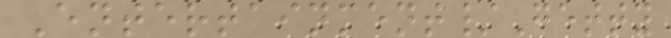Entertainment/Getty
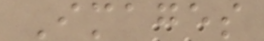Images
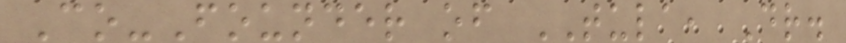Co-Founder of TULA, Dr.
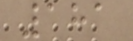181
